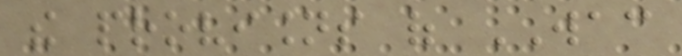the provisions of WAC
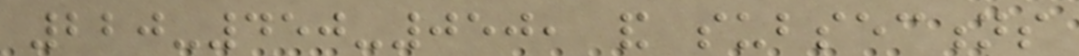220-450-050, and subsections
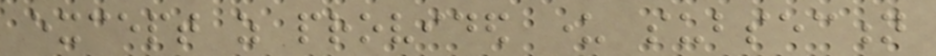except as provided under subsection
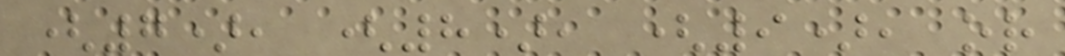(7), (8), (9), or
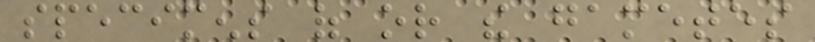specimens of or the gametes
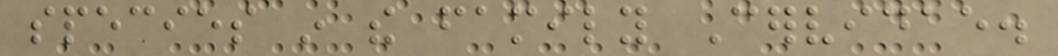species in the family Cervidae.
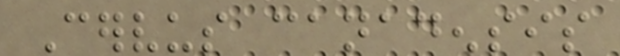Cervus canadensis
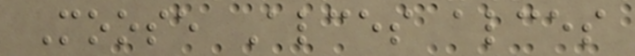Moose Alces alces
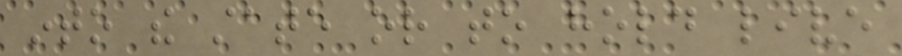into the state or to hold live
